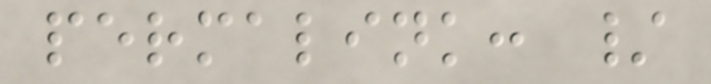permalink: /
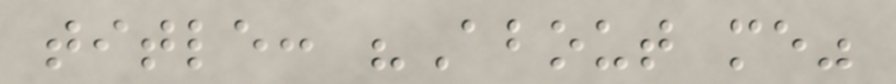title: "About me"
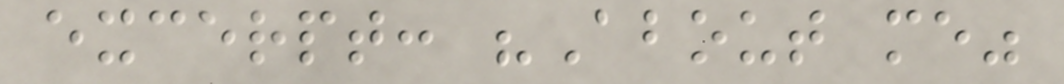excerpt: "About me"
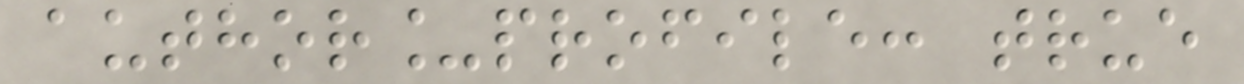author_profile: true
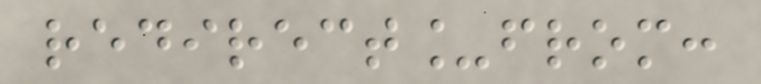redirect_from:
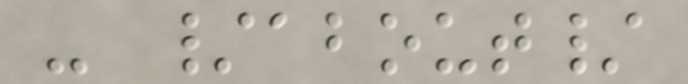- /about/
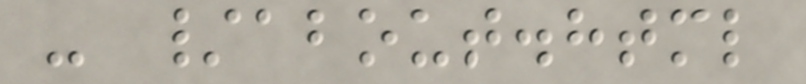- /about.html
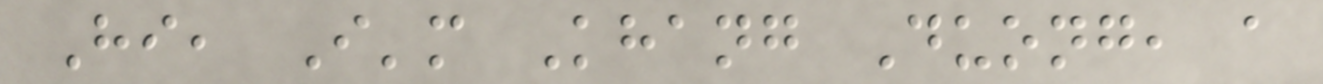Hi, I'm Khang Duong, a
